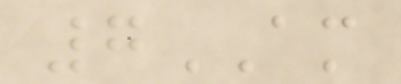7AM
